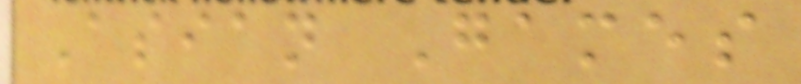Asian Games
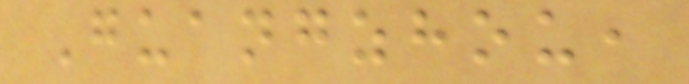Guangzhou,
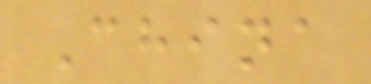China
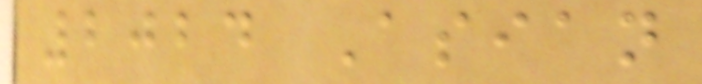2024 Asian
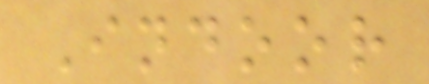Indoor
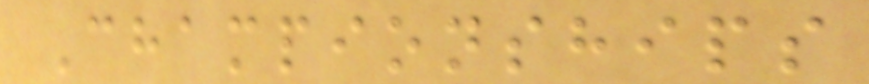Championships
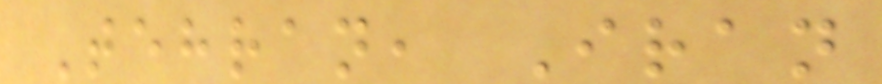Tehran, Iran
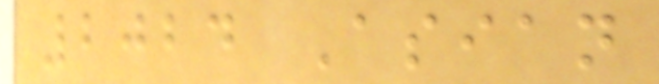2024 Asian
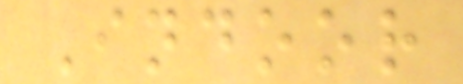Indoor
